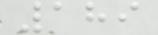189
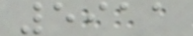5911
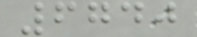6740
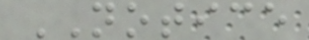NOTICE
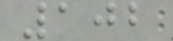102
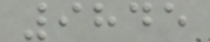9845
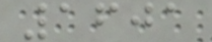1601
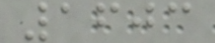1603
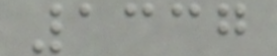1337
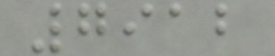7912
